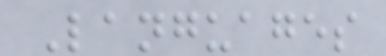Languages
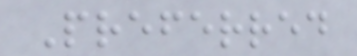Preferred
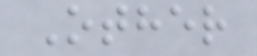Other
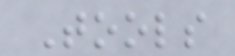Tools
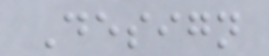Design
